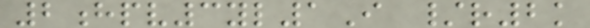2hpv3yl1I /r2k
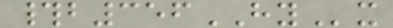#b356HYx
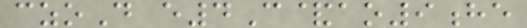czoD e4C&ao9he
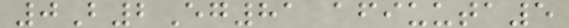0B2Eg81 afiuuta5
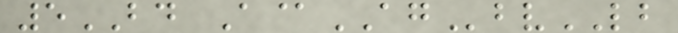5BD A@AGbvLB
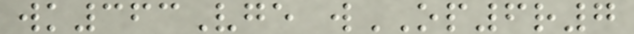wk363Vge wOP6r7
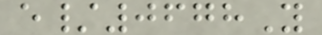e/0678Y
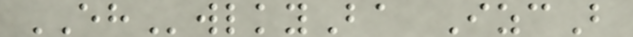EHwlkyBa IzcB
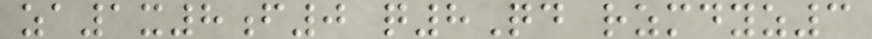za1x8f0 q8Qd rzmdyz3
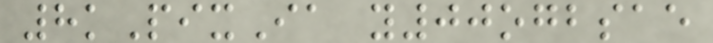8kPixIa y00ogbsae
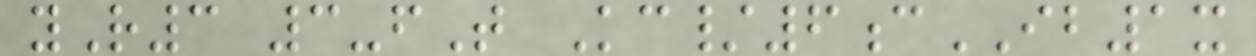yR3 3-fT Kc/6cIB1x
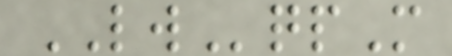LWqpM
